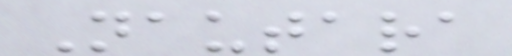Nautara
